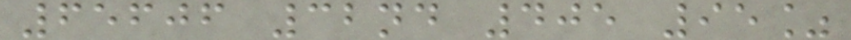65606 32nd 405 95%
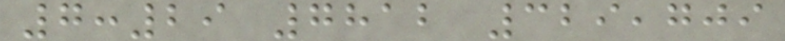7:29 7812 329,709
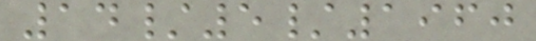14/5/1960
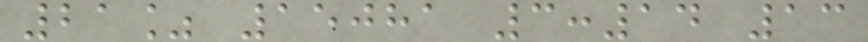21% 15081 3:14 13
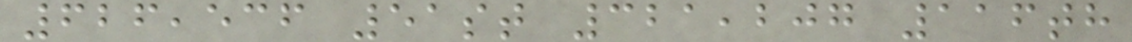626,536 51st 321,207 116th
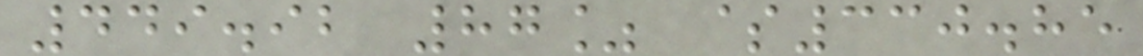449.92 87% $330.85
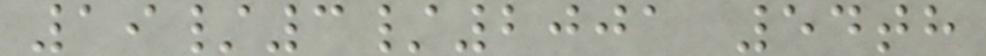19/3/2001 54th
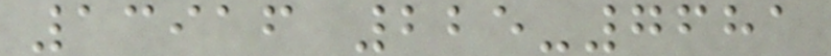13916 225-7681
